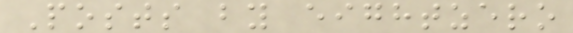Posts by eightzero
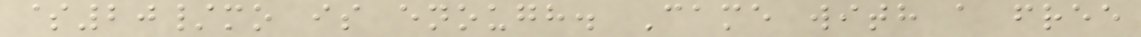$20/mo is enough. Came with a free
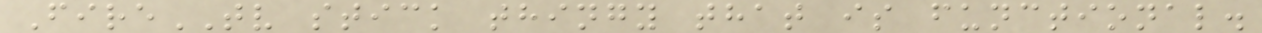FireTV stick thingy that is functional.
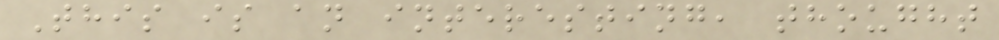This is an interesting, thought
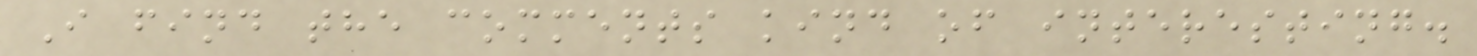I find the comments kind of interesting.
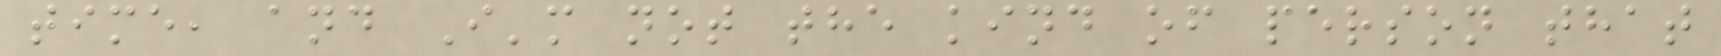time, and I'm not the kind of person that
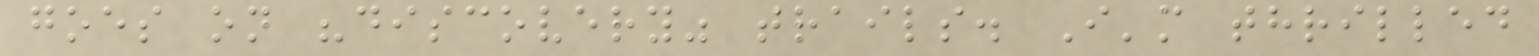goes on "discovery" trails. I'm thrilled
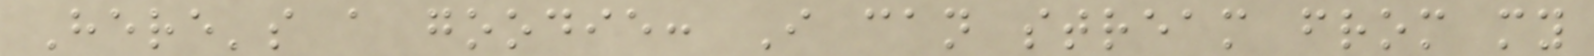Here's a goodie: I can stream from my
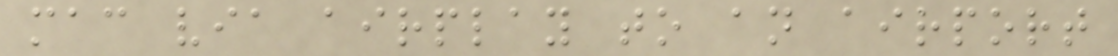mac via airplay to an airport
